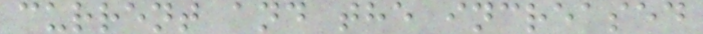current and the increased
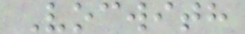Vocwith
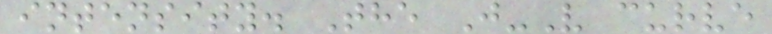intensity. The J-V curve
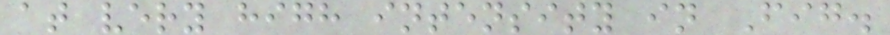at very high intensity in Fig.
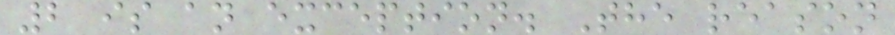2 is an exception. The reason
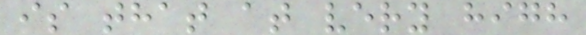is that at very high
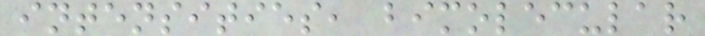intensities, bimolecular
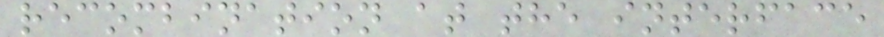recombination at the interface
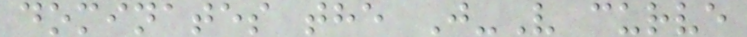dominates the J-V curve
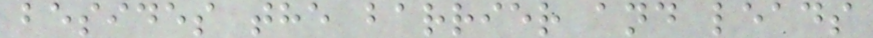besides the barrier and leads
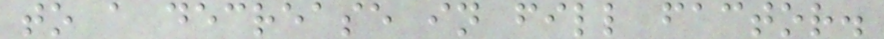to a decrease in fill factor.
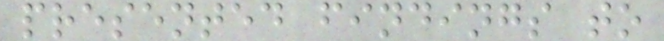presented findings to
